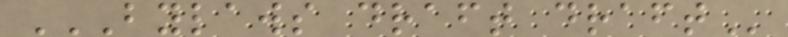BYLAWS DRAFT DRAFT
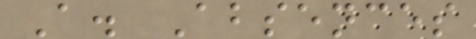A. Absences
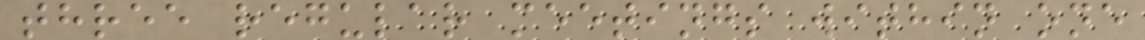three regular meetings within one
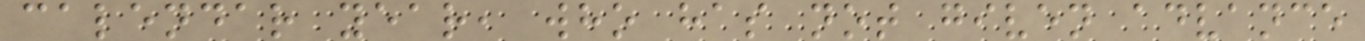calendar year, who has not given advance
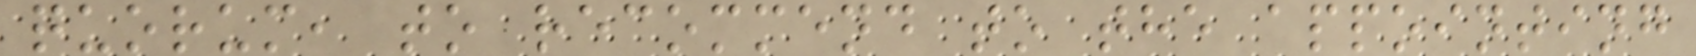quorum, to recommend to the appointing
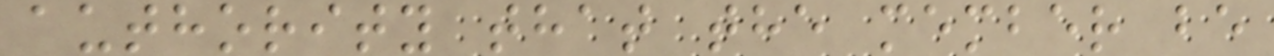authority that the member be
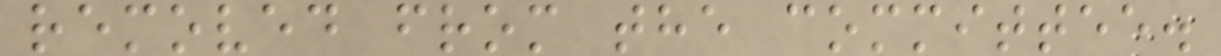removed from the committee.
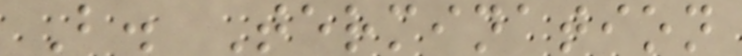B. Termination
